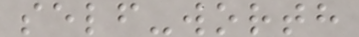self-worth
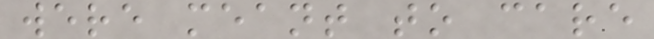were meant to care
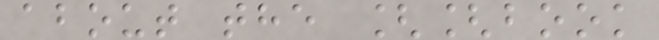about the [[book
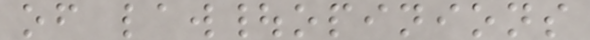of law|opinions
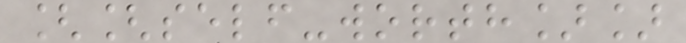[[self-worth]]
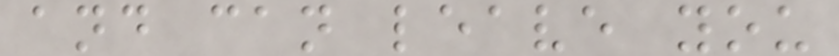and can leave you
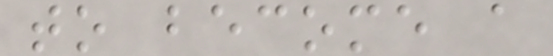to become a
